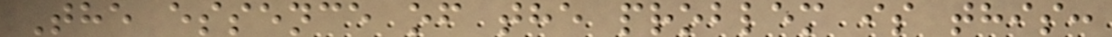The essence of the problem is this:
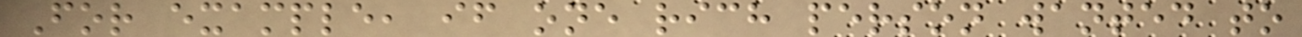For example, if one rich person wanted to
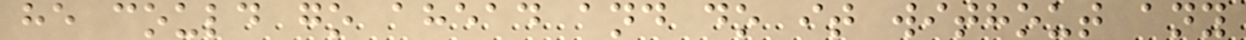he could go ahead and do it without any
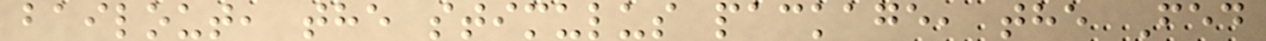bailout, the stimulus package, the Fed
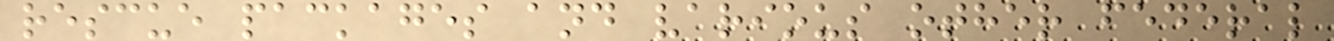rescue packages and various other federal
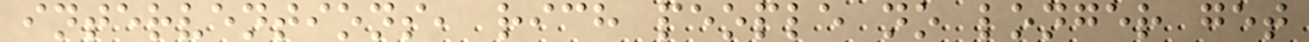interventions, rich people no longer get
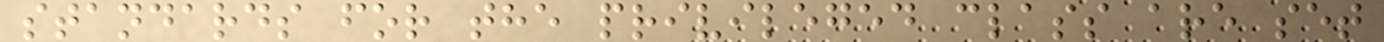standards for the privileged class are set
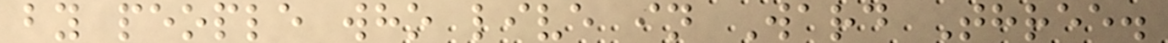by people who live in Ward Three.
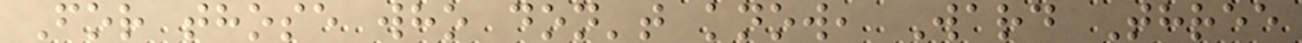For those who don't know, Ward Three
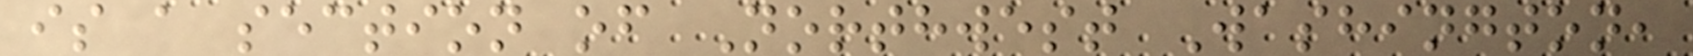is a section of Northwest Washington,
